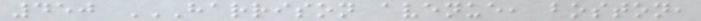450 HARRISON AVENUE, BOSTON,
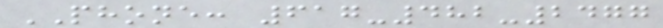PHONE: 617-482-2477
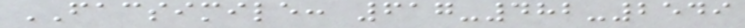FACSIMILE: 617-482-2549
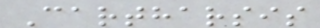Cartharsis
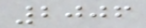2006
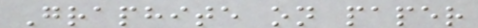Graphite on paper
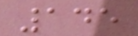145
